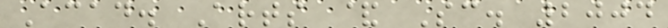Acad. Arts & Sc. 2004
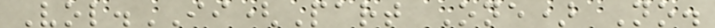Vol.II(Part One) No.
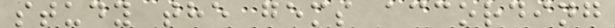study the gems according
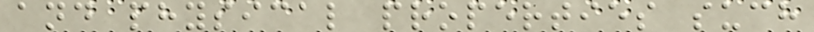and physical properties such
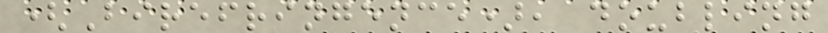(Birefringence), doubling
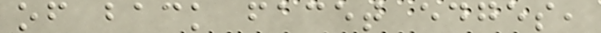of back facet edges,
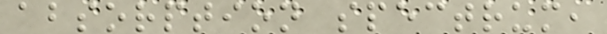absorption spectrum,
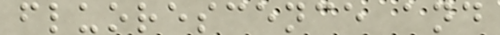fluorescence and
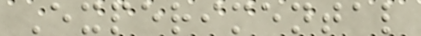Experimental
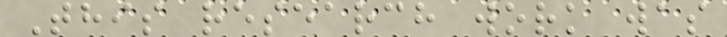This research work was
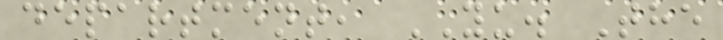department, YU. The
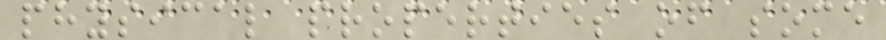physical properties of some
